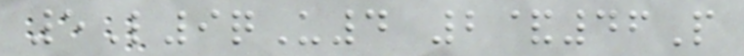5L9qU4 2&46P
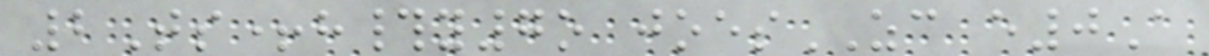2Ts+h#y7o joesZC e0A
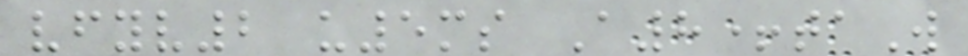vfyv2 u5ms A8+taW
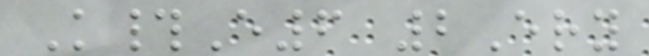K#E6 2Ery
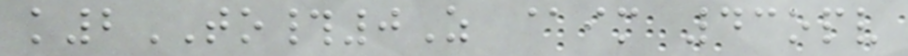k2TO#0Z @im 43opv
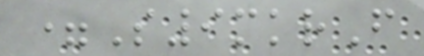=S9mkrF
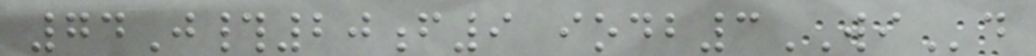74J#20f9 iodb3WId
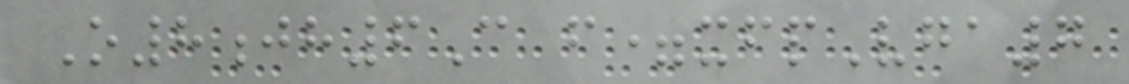O8jh6C f=xfpVga7
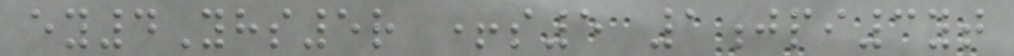ey4Yhs5r +s5 1jpi3yt
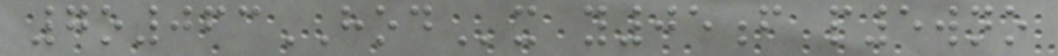7o063HODx y05f p5wno
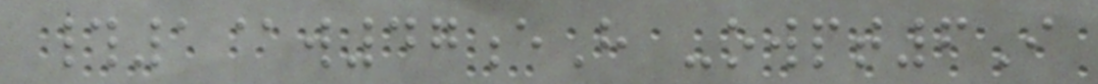#1@w47eH -owpt6I
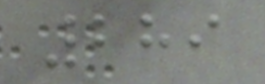289
